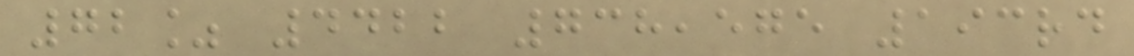72% 4422 738,575 193rd
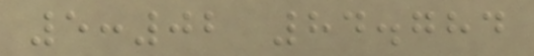5:02 84.784
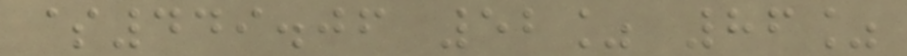$449.06 52% 86%
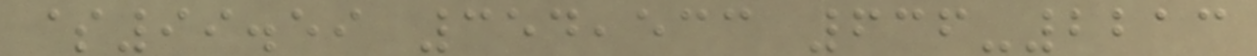$99.59 354,533 636-2213
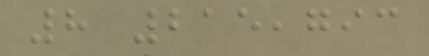8 215,793
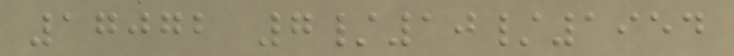17072 7/10/1954
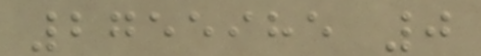2755985 0
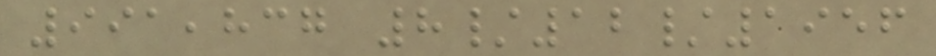991,837 8/12/1956
